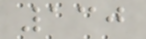130
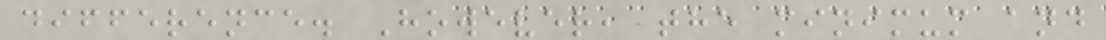difference. However, the minimum and
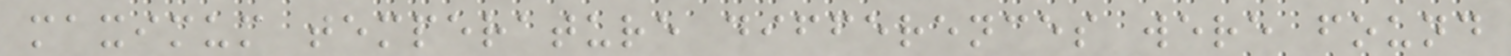maximum temperature differences were found
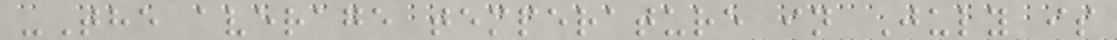-The average temperature in July is
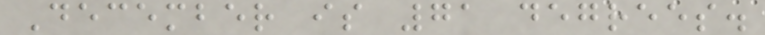December is 71 degrees.
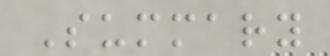Summary
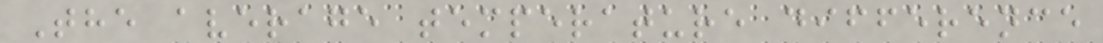The average temperature difference
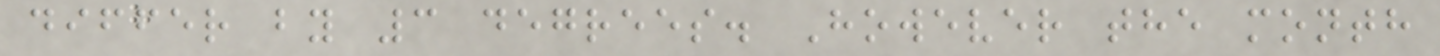differ by 3 degrees. However the month
